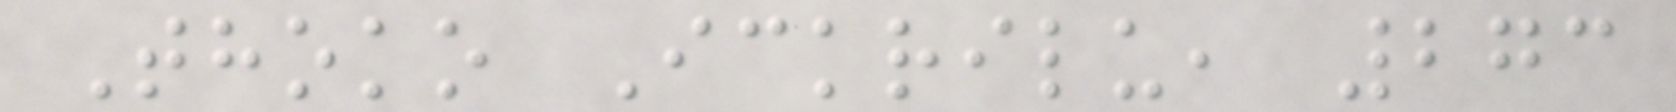Thoko Ickrilu, 273
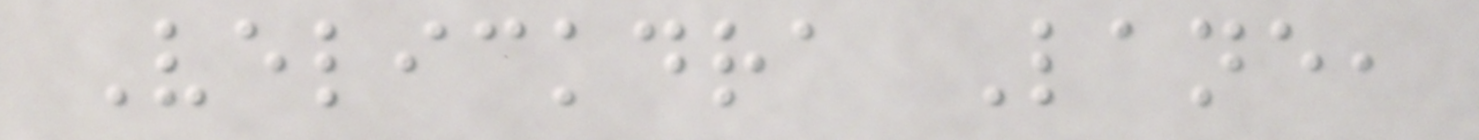Velickdra Lane,
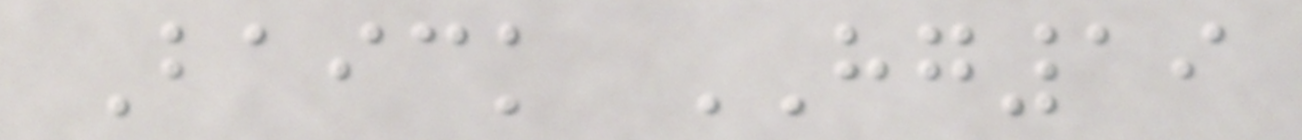Baick HG19
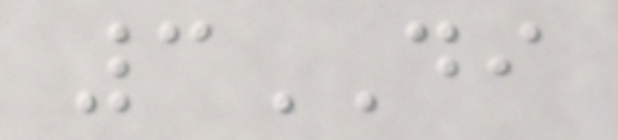3DI
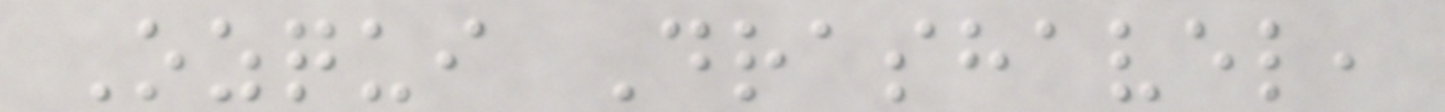Ozqui Drashavel,
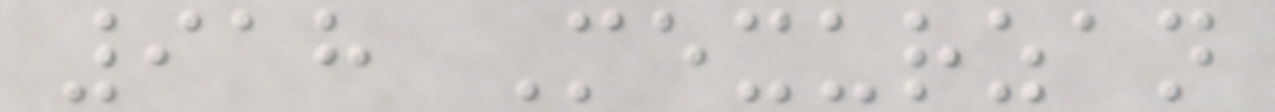918 Mexurzan
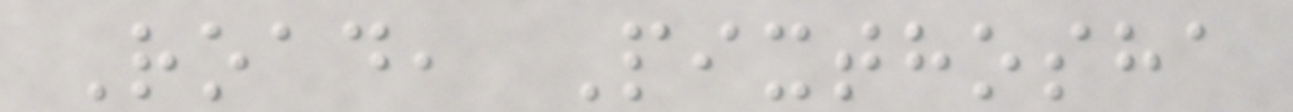Road, Pixthosha
